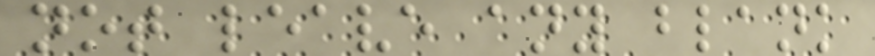not leave any blank
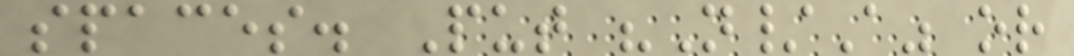spaces. Put "N/A" or
